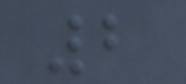2
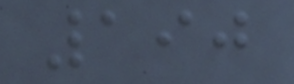190
